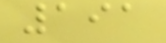191
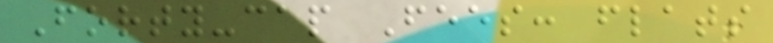Forty-cap Fees: flats
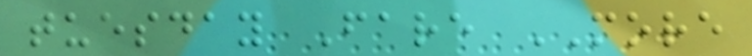tuesday Fare MORE
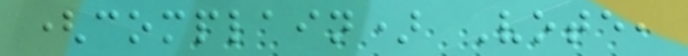(complain) Vote,
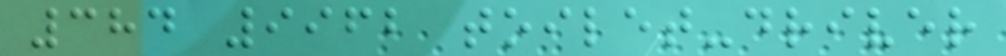384 9962 toilet-driver
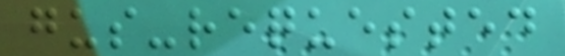gus-requested
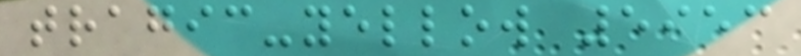tragic-yellow 5953
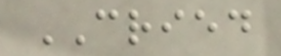CRIED
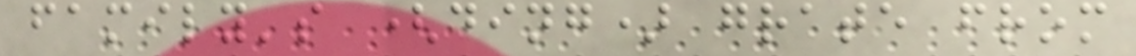family's (ding) grate from
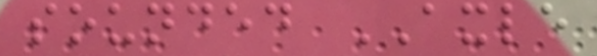sounded AXLE
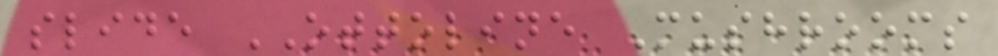slide OTTOLINE Mushrooms
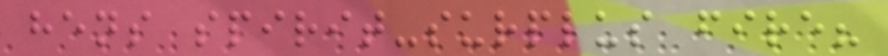hens spirit-surplus fire?
